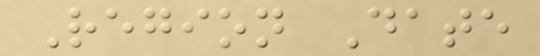Region Date
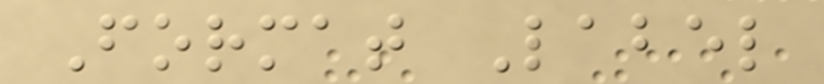Format Label
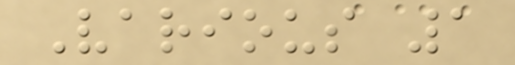Various 1
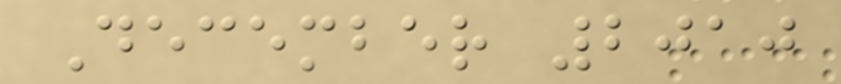December 2010
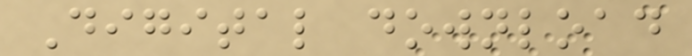Digital download
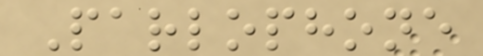Parlophone
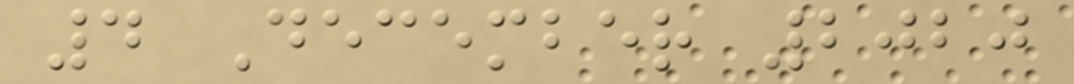4 December 2020
